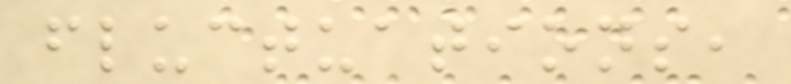fluctuations,
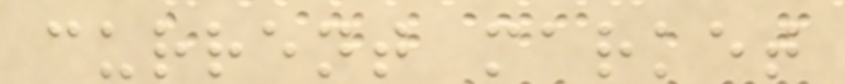current market
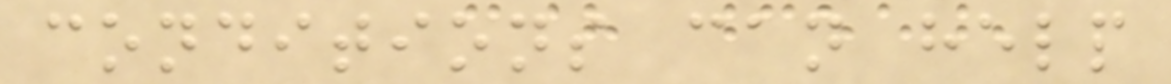conditions can help
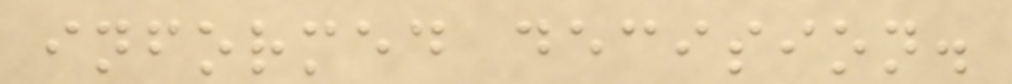informed decision.
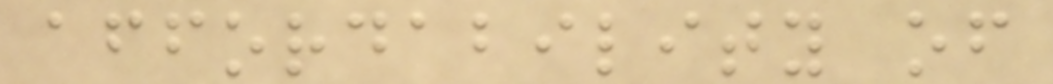affordability of
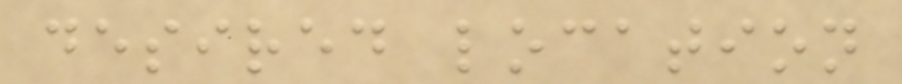desired location
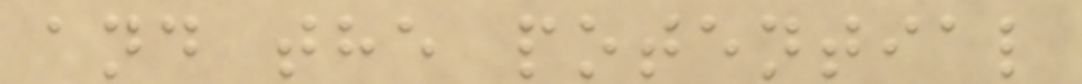and the potential
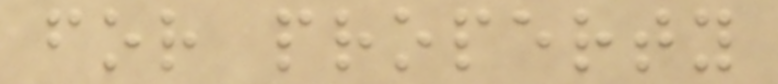for property
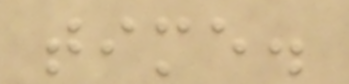time.
